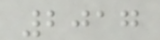2017
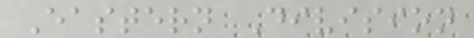Eastern Division
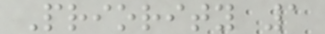Priority 1
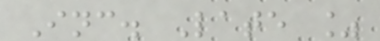Inc. Late %
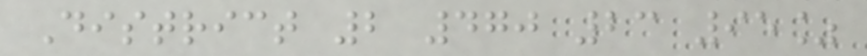District 2 470 23 95%
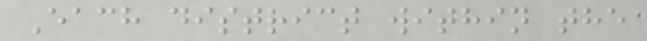Each district within the
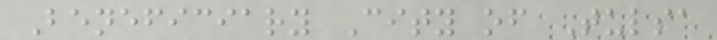Beneficiary City of Tulsa
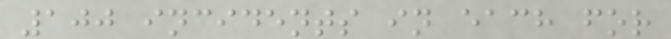100 incidents in each for
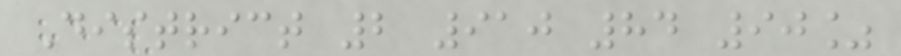District 2 910 84 90%
